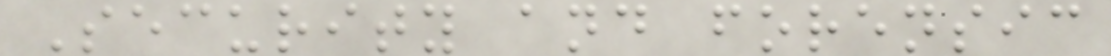Security and forensic
